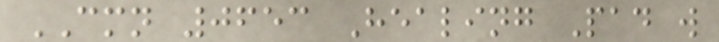CMN 0653 Healing Pad w
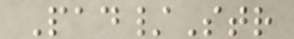Pad/Str
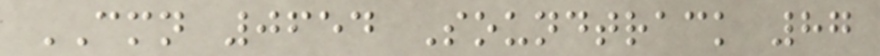CMN 0654 Soundtrack 87
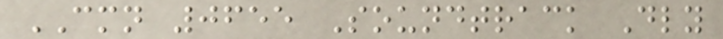CMN 0655 Soundtrack Dly
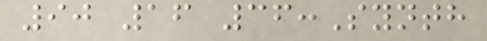90 16 36:Synth
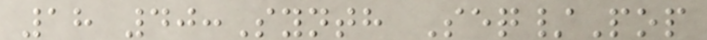18 40:Synth Seq/Pop
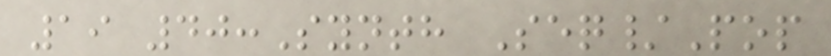19 40:Synth Seq/Pop
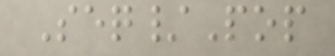Seq/Pop
